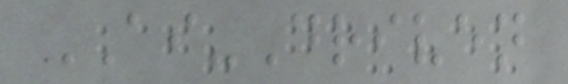AI-Driven
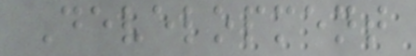Development
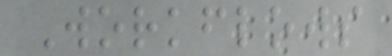Workflows
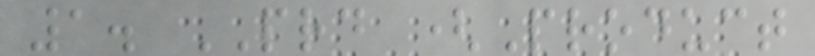1. PRD (Product
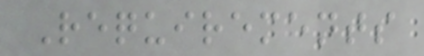Requirements
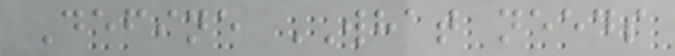Define WHAT needs
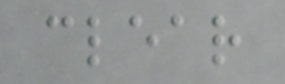clear
